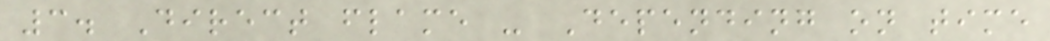3. Direct flame - Depending on time
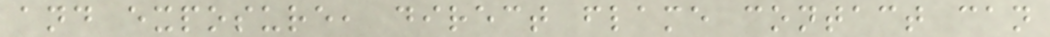and exposure, direct flame contact can
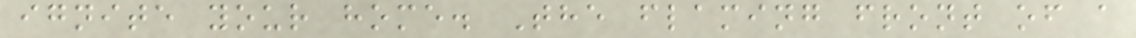ignite your home. The flaming front of a
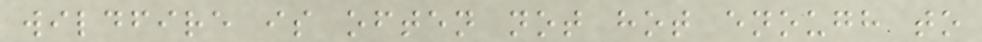wildfire is often not hot enough to
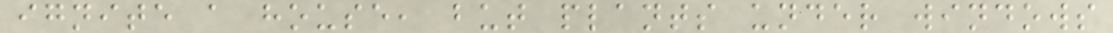ignite a house, but plants under windows
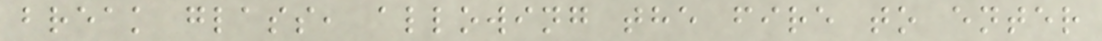break glass, allowing the fire to enter
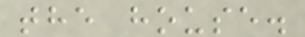the house.
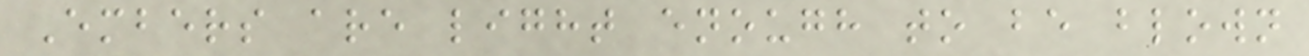Embers are light enough to be blown
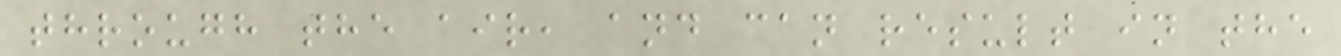through the air, and can result in the
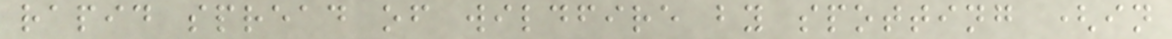rapid spread of wildfire by spotting (in
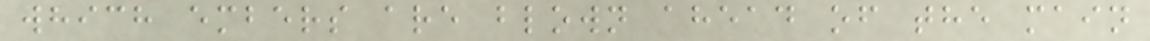which embers are blown ahead of the main
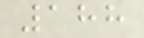188
